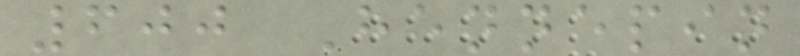600 Hennepin
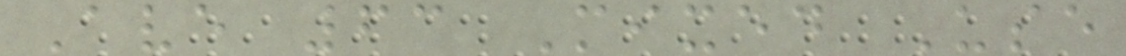Ave 63 Mixed Use
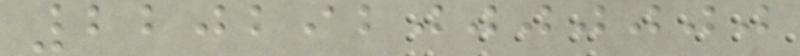2202920000000
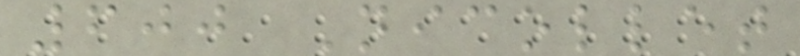600 Nicollet
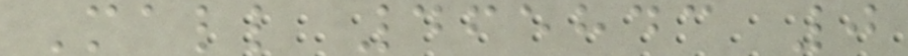Mall 465843 0
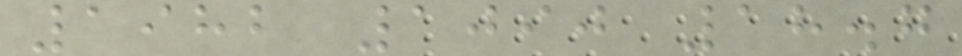1982 1090 18.7
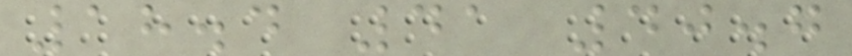18.4 41 40.7
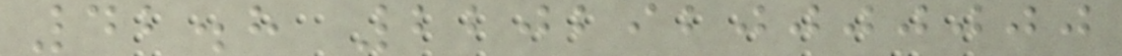42.8 2202920000000
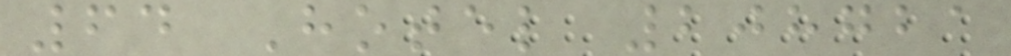64 Hotel 208721
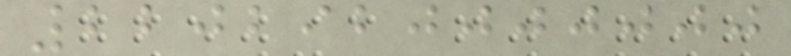2202920000000
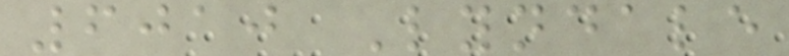6010 Lyndale
